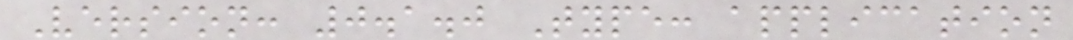Version: 0.1.0 Type: application
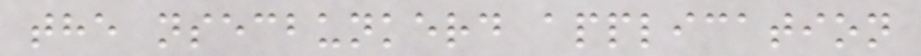the nsecbunkerd application
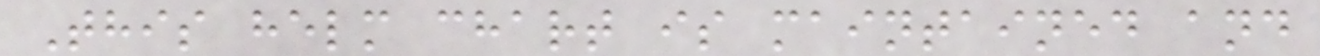This helm chart is maintained and
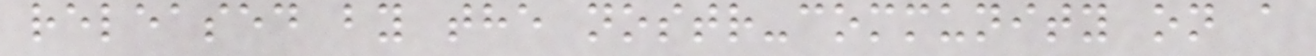released by the nostr-community on a
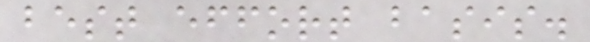best effort basis.
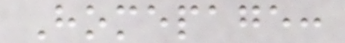Homepage:
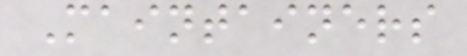Maintainers
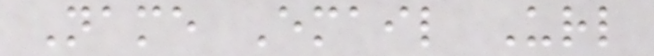Name Email Url
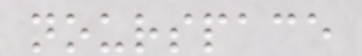nourspace
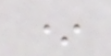*
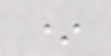*
